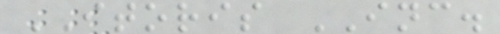ITORIS INC.
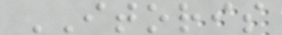ITORIS
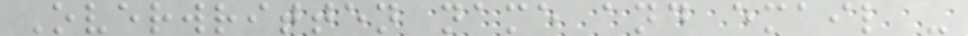Overwritten name and email -
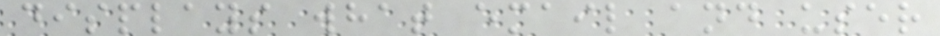displays what email and user
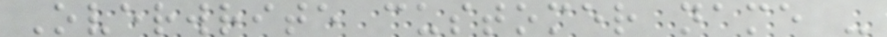Overwrite customer name -
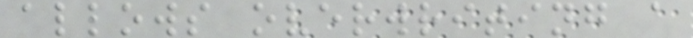allows overwriting a
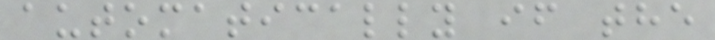automatically if the
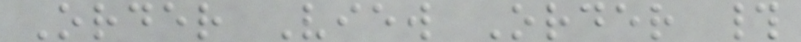Order View Order #
